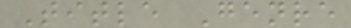Title Genre
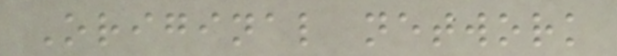Original network
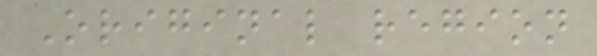Original region
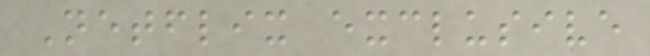Netflix exclusive
